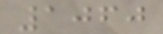1060
